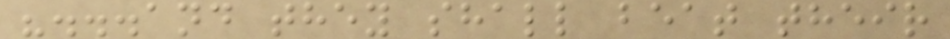"...and they shall beat their
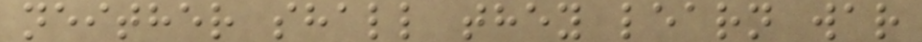neither shall they learn war
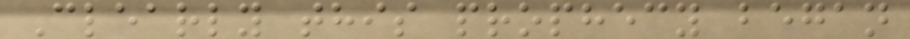Clearly this prophecy began
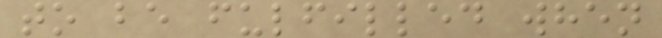to be fulfilled when
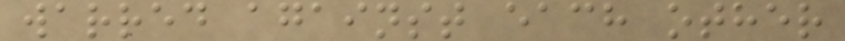warred against each other
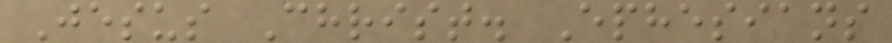Jesus Christ. Ephesians
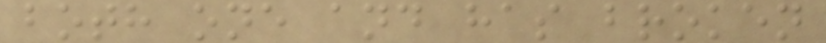both one and has broken
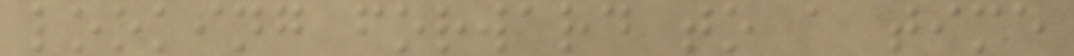looking forward to a time
